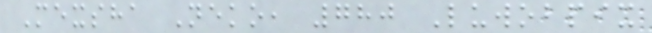Mexsha Neko, 780 Luwobpix
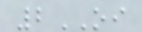2OI
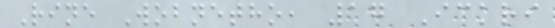Rine Wobnetho, 17 Ickri
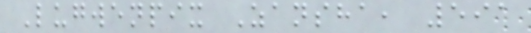Lugwenpix Zansha, 591
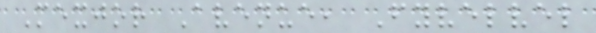Mexjor Avenue, Fyvelvel
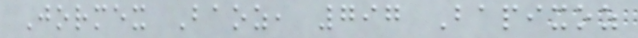Jormex Baoz, 797 Bapixoz
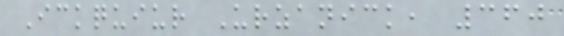Ickquiur Urzanick, 360
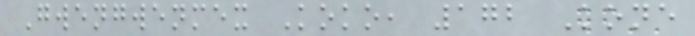Gwengwenmex Koko, 172 Kone
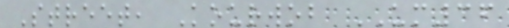Street, Kourwob UM36
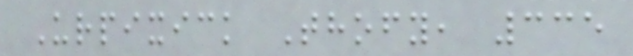Urpixick Thofy, 335
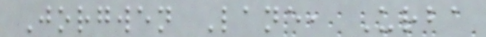Jorgwen Lane, Urba
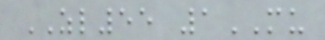ZL55 1MU
